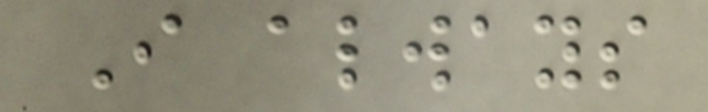I always
